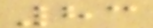83
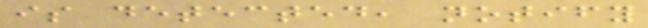is detected, notify
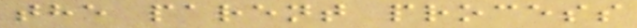the parent process
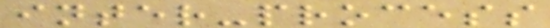inter-process
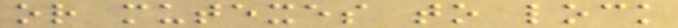or mutexes to lock
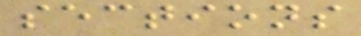sections
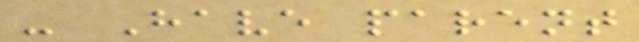- Have parent
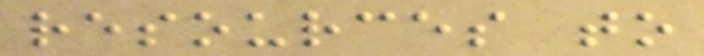resources to
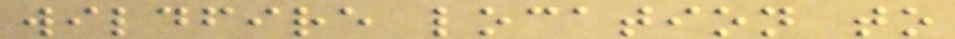wildfire location to
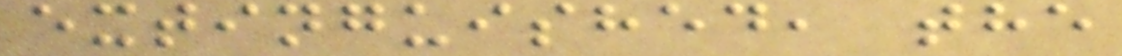extinguished, the
